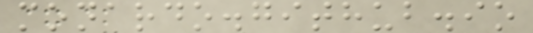monardo.github.io
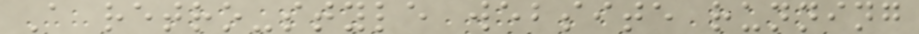A retro-style website running
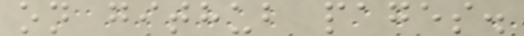on github pages.
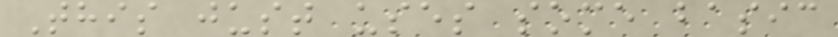This just uses some basic
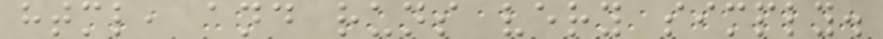html, and runs very simply.
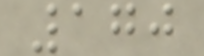170
